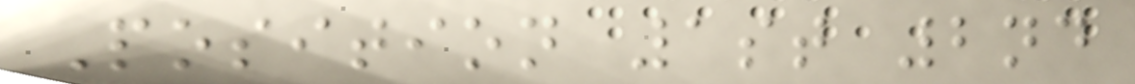Position 1st 2nd
